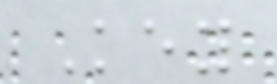Key
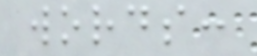words:
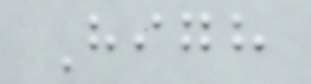High
